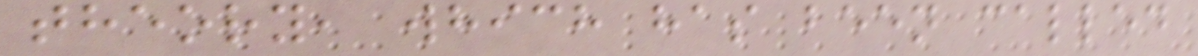theory, which has been called
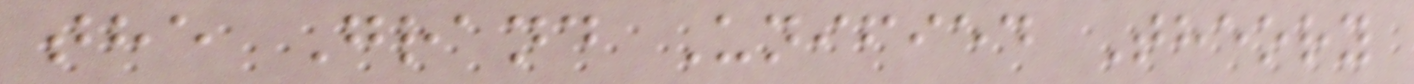the Grand Unified Theory
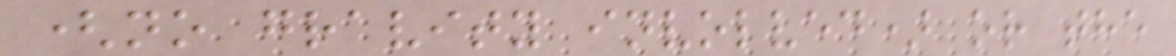(no gravity involved) or the
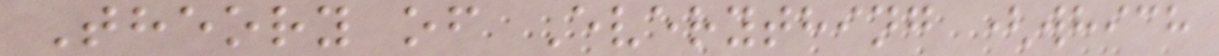Theory of Everything (which
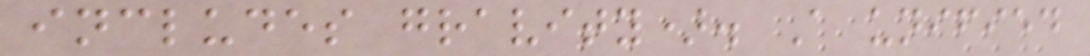includes gravity). A unified
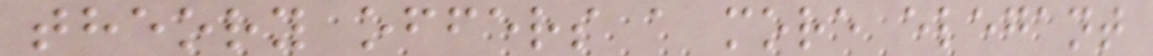theory offers a more elegant
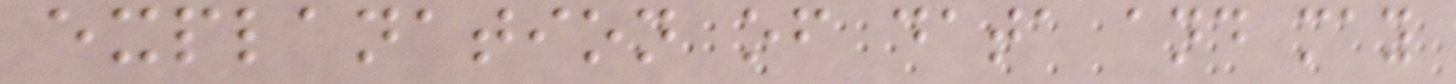explanation of data and may
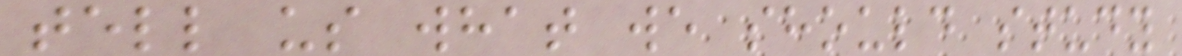tell us what we should study
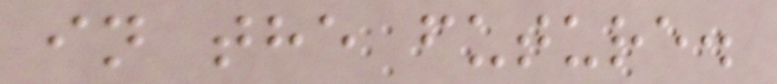in the future.
